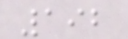192
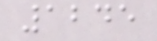1245
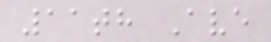11th Ave
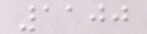1100
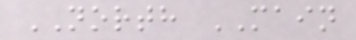NORTH MAIN
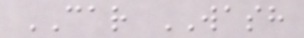CAR WASH
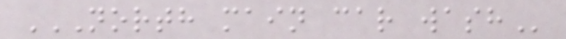NORTH MAIN CAR WASH
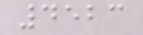4523
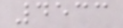4533
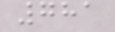781
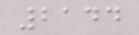2144
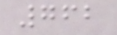762
